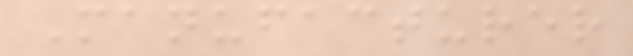Manufacturer
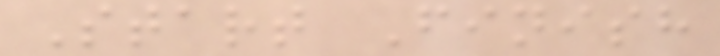Start Finish
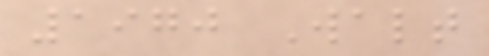1970 Walt
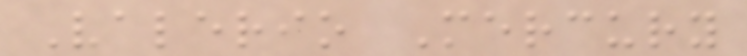Valerio Mercury
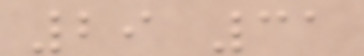29 31
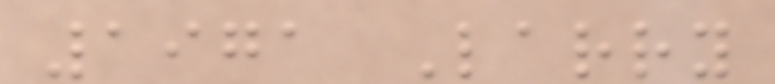1971 Larry
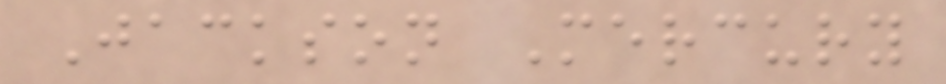Jackson Mercury
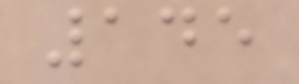145
